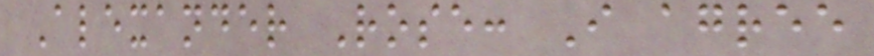Alexander Rose: I agree
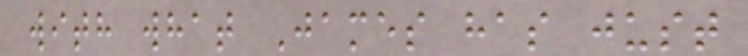with what James has just
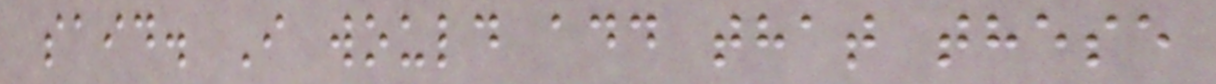said. I would add that these
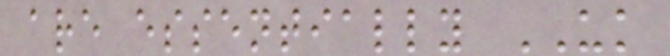are essentially UK
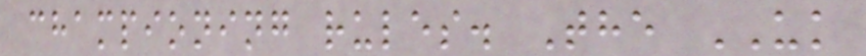championing rules. The UK
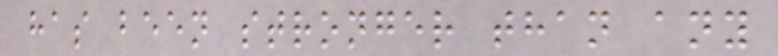has been stronger than any
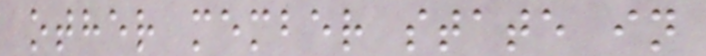other member state in
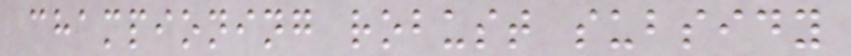championing robust subsidy
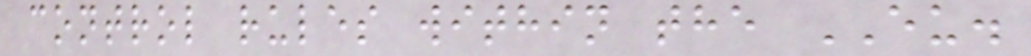control rules within the EU.
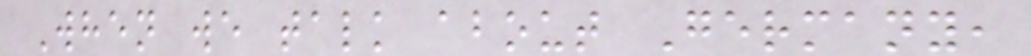When we talk about Germany,
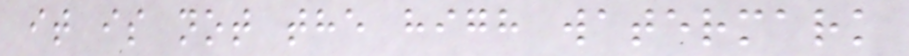it is not the high watermark
